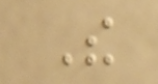The
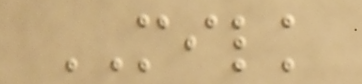MILK
